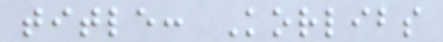title: Korlibs
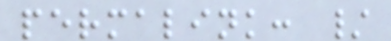permalink: /
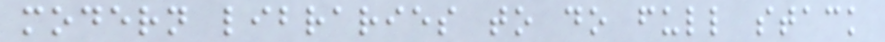modern libraries to do full stack
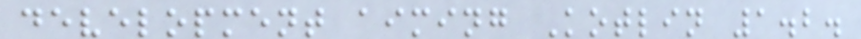development aiming Kotlin 1.2.
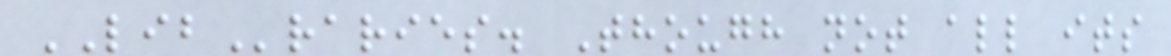LIBraries. Though not all its
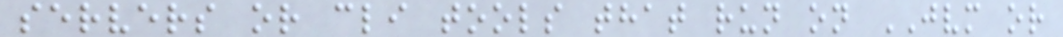servers or cli tools that run on JVM or
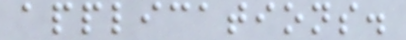applications.
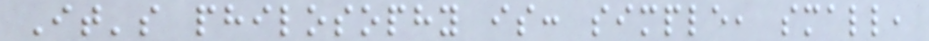It's philosophy is: simple, small,
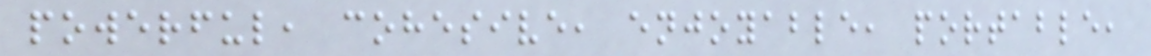powerful, cohesive, enjoyable, portable,
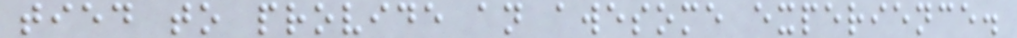tied to provide an awesome experience.
